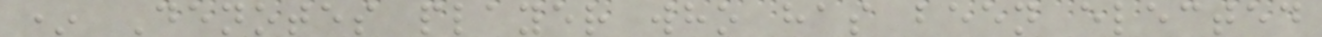* Denotes player who has been elected
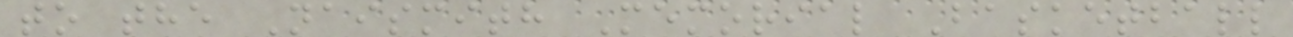to the Naismith Memorial Basketball
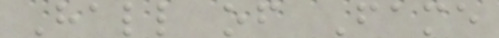Hall of Fame
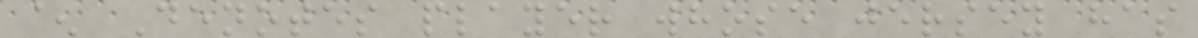^ Denotes player whose jersey has
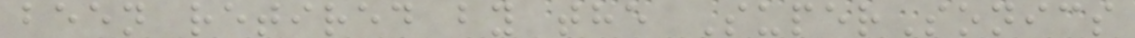been retired by the SuperSonics
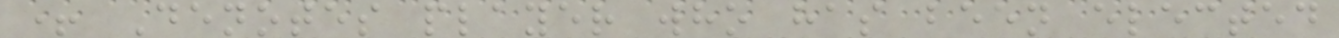+ Denotes player who has been elected
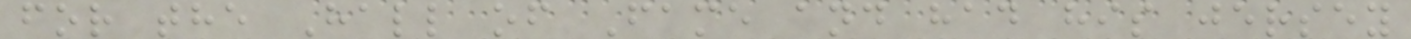for the Hall of Fame and had his jersey
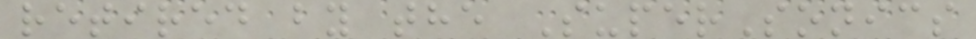retired by the SuperSonics
